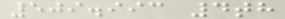509.993 4th
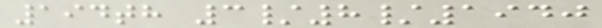194th 3/8/1940
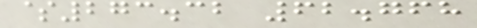$273.32 62.768
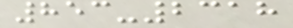853-2318
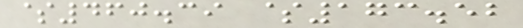$460.39 $173.52
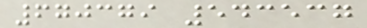670379 543537
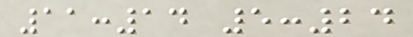11:14 5:24
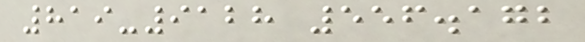819-9128 556.172
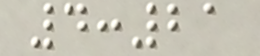4:21
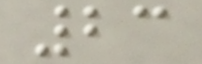23
